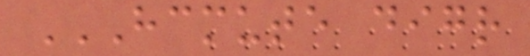HCMUTE DIGR
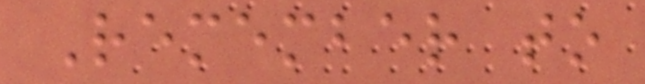Remember to
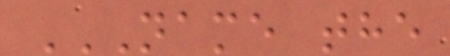NAME THE
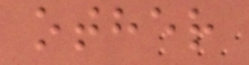other
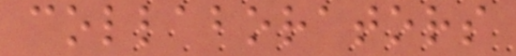collaborators
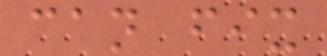can fix
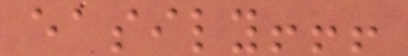easily!!!
